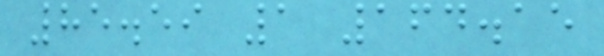85.59 1 164.15
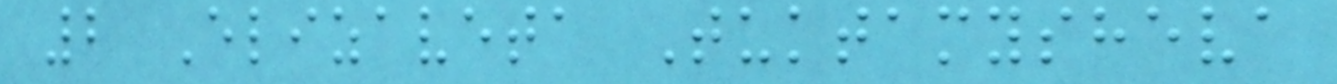2 Elizaveta Tuktamysheva
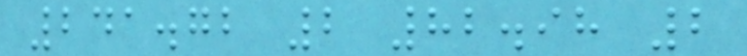241.72 2 82.98 2
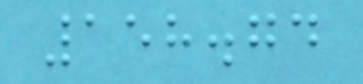158.74
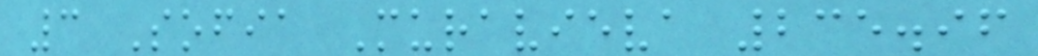3 Sofia Muravieva 235.96
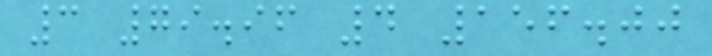3 79.96 4 156.00
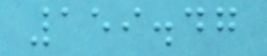159.47
